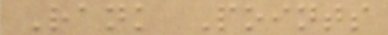Rank Points
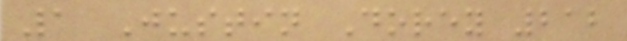1 Justin Dorey 212
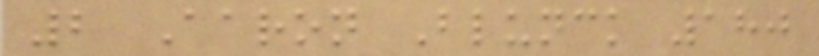2 Aaron Blunck 180
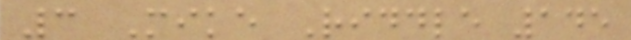3 Mike Riddle 145
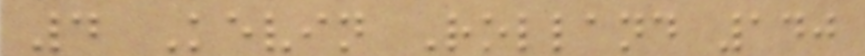4 Kevin Rolland 140
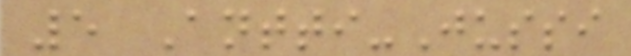5 Antti-Jussi
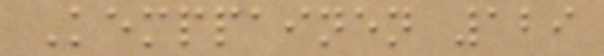Kemppainen 129
